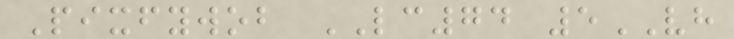Pixfywob LC74 5VH
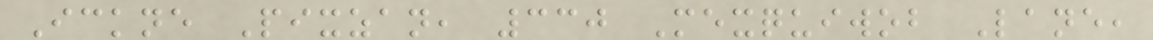Ickne Pixzan, 330 Mexquiwob Lane,
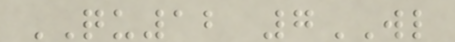QU12 7WL
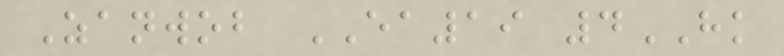Zanwob EA19 4HK
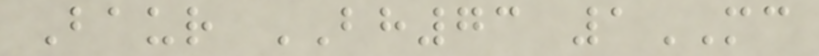Baur BH73 1MC
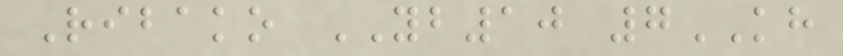Ribako YB10 7KH
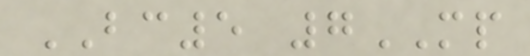BC5 7MP
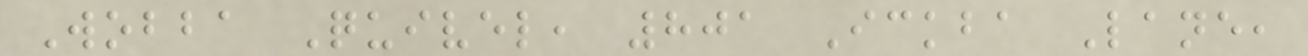Wobba Quivel, 801 Ickba Lane,
